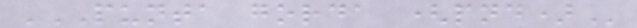PUNTA GORDA (PND)
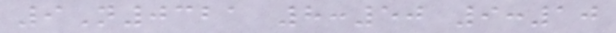9N0321 8:50 9:10
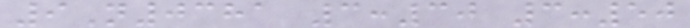9N0381 3:30 3:50
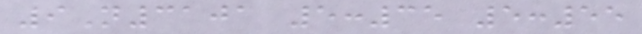9N3101 5:35 5:55
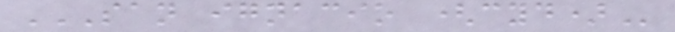SAN IGNACIO (CYD)
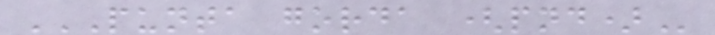PUNTA GORDA (PND)
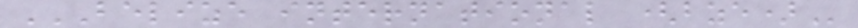BELIZE INTERNATIONAL (BZE)
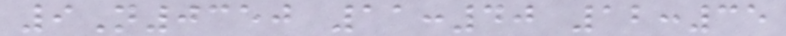9N0350 11:40 12:35
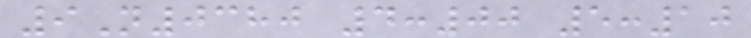9N0380 4:00 5:10
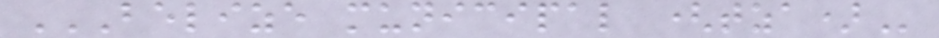BELIZE MUNICIPAL (TZA)
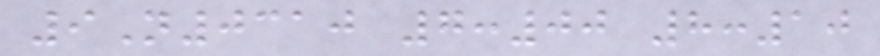9N0310 7:00 8:10
